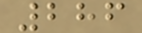286
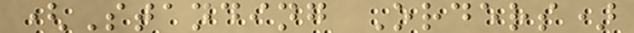(Standing Orders)
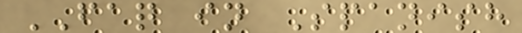FAQ in Spanish
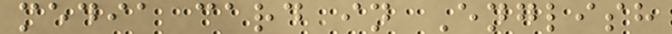media card in English
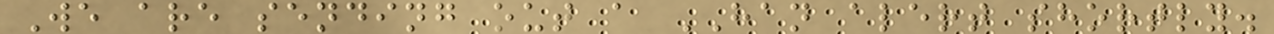We are sending out a HAN alert shortly.
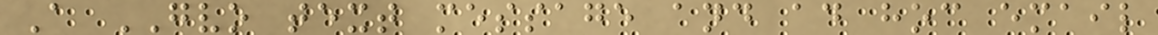A GVO text message and ad hoc email
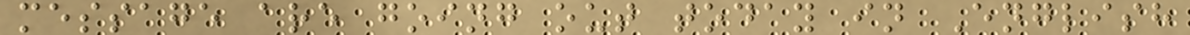message are going out today in English
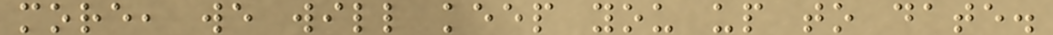more, we will keep you up to date.
